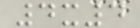4x4
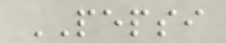PEPSI
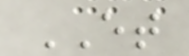ET
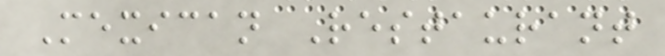Mexican Restaurant
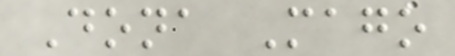Dona Mago
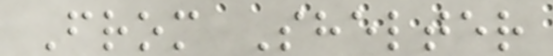From Shelter
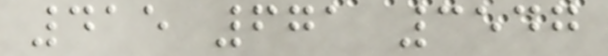415 671 3547
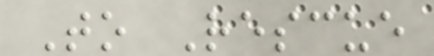To Rescue
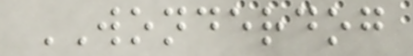WONDERDOG
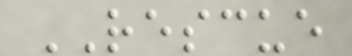RESCUE
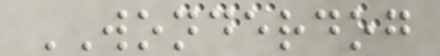WONDERDOG
